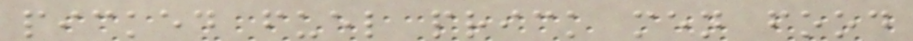picked fuel prick men food
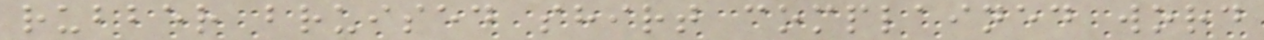rubber bruised shirt complained word
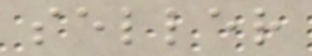seller
